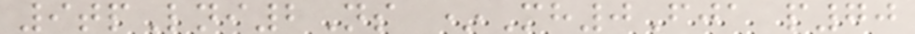9tpLni2Ns *Mh0Fja p70
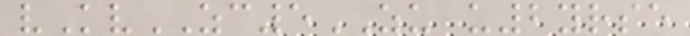vKvZC5ZU u2yrse
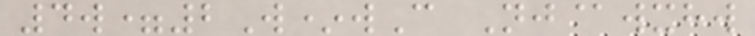4w=2W*wC Nj@wxhw
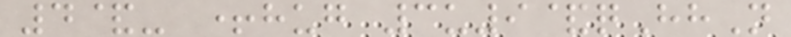4&- +hug 3u9&qHhN
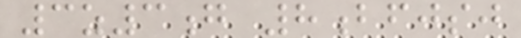3z3g 8bfjsj
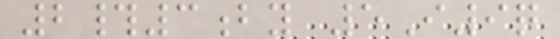2#3by 5I9q
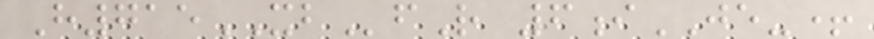H715XBfR 6iJE-+
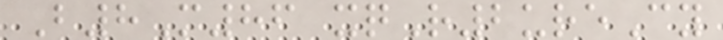B8M86 xqR2ureCy
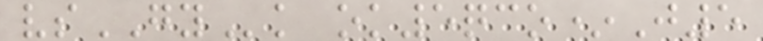vsGYk ok5qco*J5
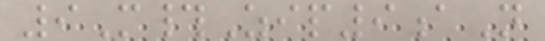9M#Zip9aN
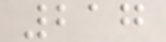217
